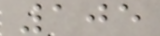105
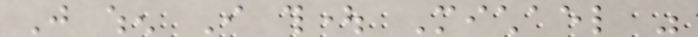Just when I thought Michael was
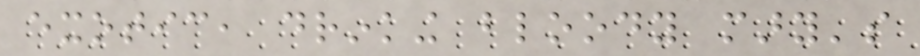exotic, drinking bloody mary's
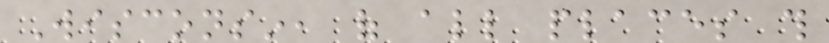Wisconsin, of all places this
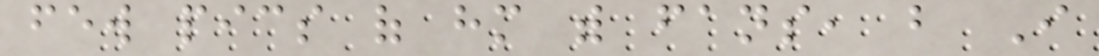few pics of him with fans, but I
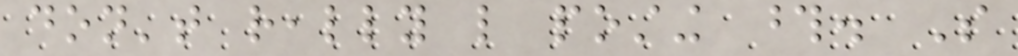don't really like posting those. So
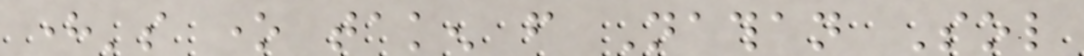here's one taken from Nathan Sol
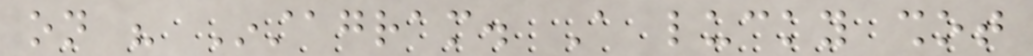on his Instagram. A lucky shot
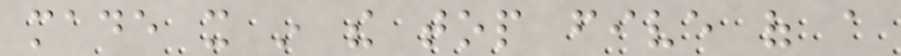made it in the top five of a
